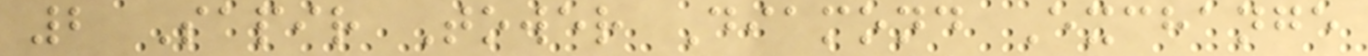2 Sapir Tower Diamond Exchange
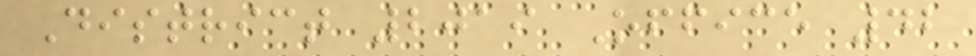District 2019 Office 42
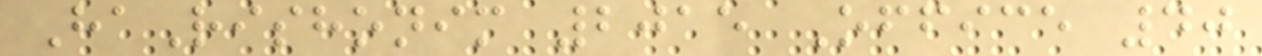HaRishonim 2015 Office 40
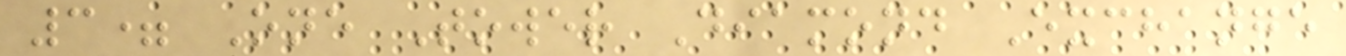3= One Tower Diamond Exchange
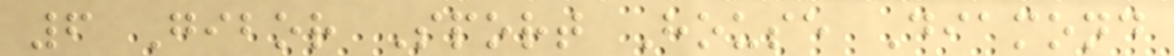6 Gibor Sport House Diamond
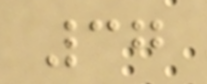37
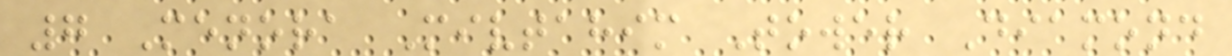7 Menora Mivtahim Tower Diamond
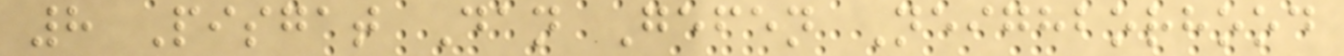8 Pisgat Dan Gefen Neighborhood
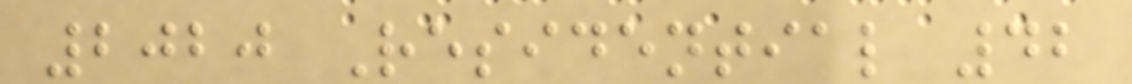2020 Residential 42
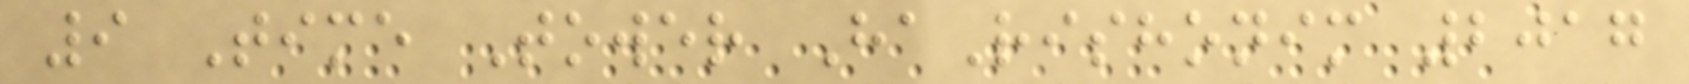9 Time Tower HaRishonim 2017
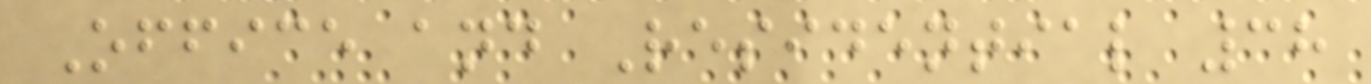Office and Residential 38
